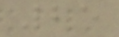25
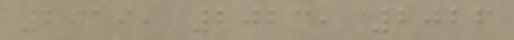2019, 2023, 2026
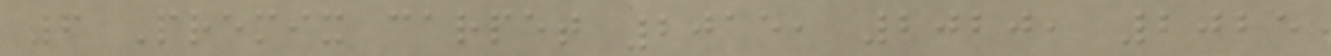6 Premix carpet 2015, 2020, 2025
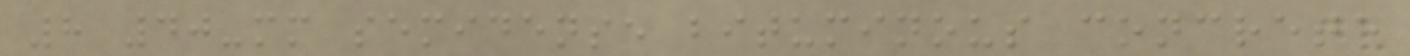8 40-mm semidense bituminous concrete
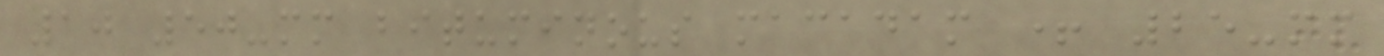10 50-mm bituminous macadam + 25-mm
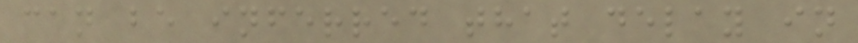can be inferred that delay in
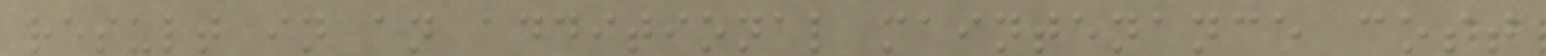result in an additional maintenance cost
